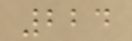224
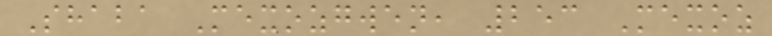Shaba Mexozgwen, 253 Mexoz
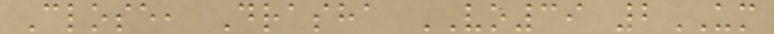Close, Drasha VO39 2UM
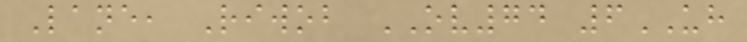Lane, Riwob OV74 6UH
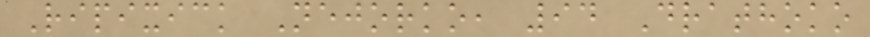Ripixick Nejorko, 94 Drathoko
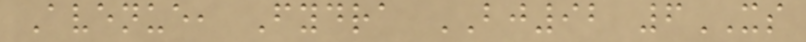Avenue, Fydra BJ92 6XS
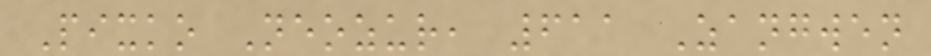Pixko Neozur, 611 Zangwen
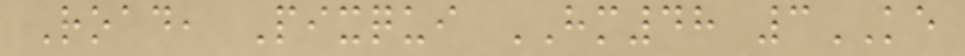Road, Pixqui HM48 3KE
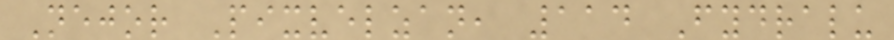Nejor Pixvelzan, 114 Fydralu
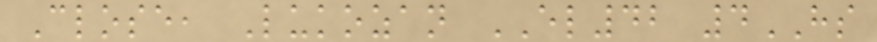Close, Lukozan EL42 4HS
